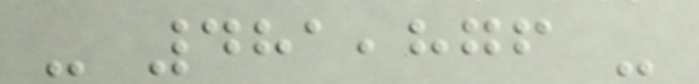- 481,876 -
